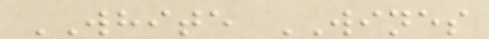WHITE WINES
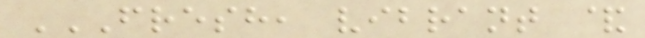FRESH, VIBRANT &
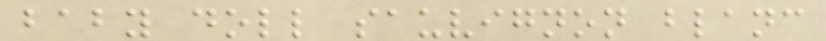baby doll sauvignon blanc
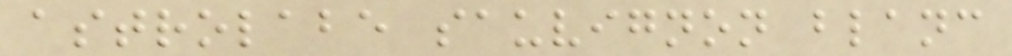astrolabe sauvignon blanc
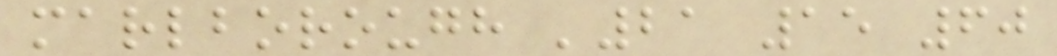marlborough '21 15 60
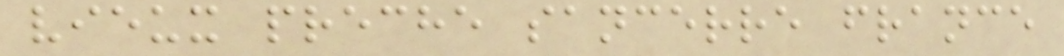vieux preche sancerre france
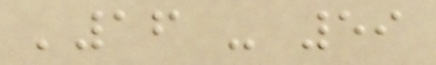'16 - 59
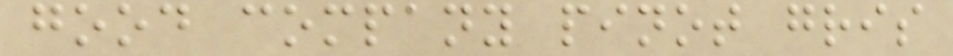good company pinot gris
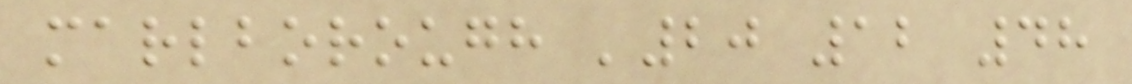marlborough '20 12 48
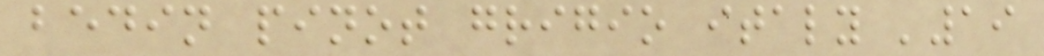bedin pinot grigio italy '19
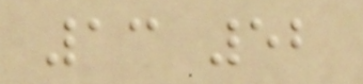13 52
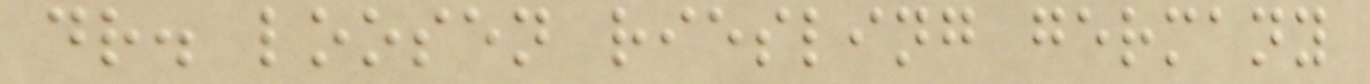dr. loosen riesling germany
